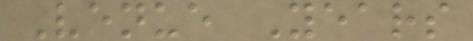Venue Years
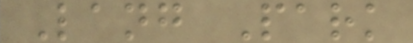Lang Park
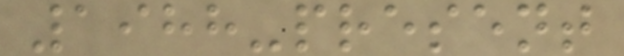1988-present
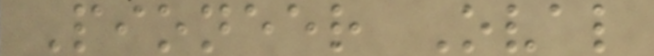Pioneer Oval
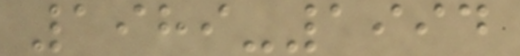1989-1994
